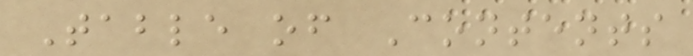Table of Contents
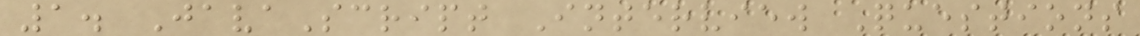1. JavaScript Interview Questions
